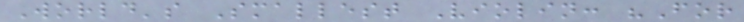World's Smallest Violin: "For
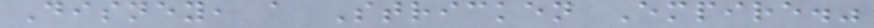Disney, a Stricken Empire."
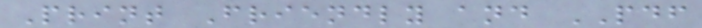Print Friendly and PDF
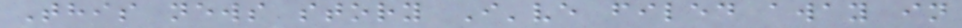This news story I've filed away in
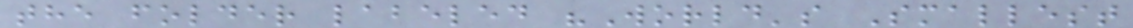the folder labeled "World's Smallest
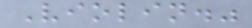Violin."
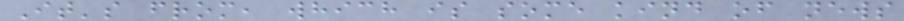It's from, which is some kind of news
